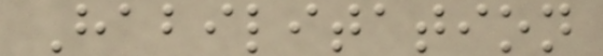Habilitation
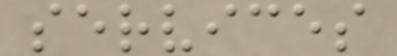services
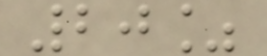20%
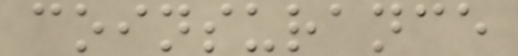coinsurance
